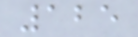125
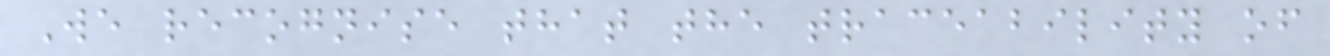We recognise that the traceability of
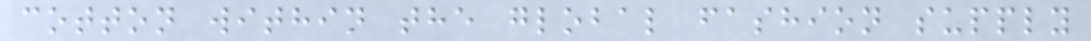cotton within the global fashion supply
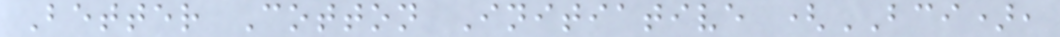Better Cotton Initiative (BCI),
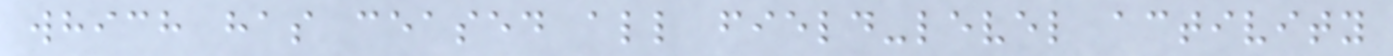which has ceased all field-level activity
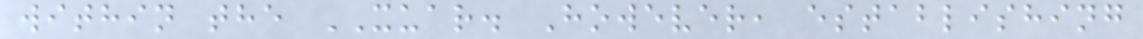within the XUAR. However, establishing
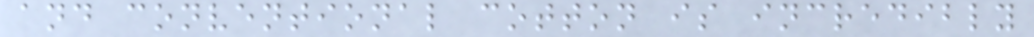and conventional cotton is incredibly
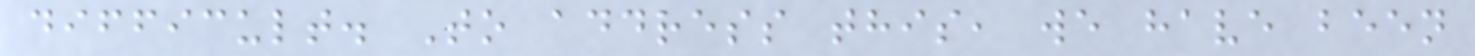difficult. To address this, we have been
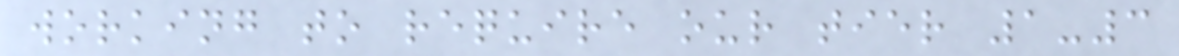working to require our tier 1-3
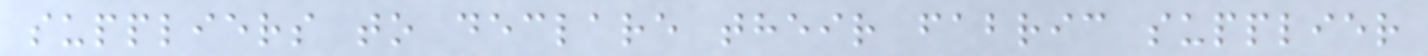suppliers to declare their fabric supplier
